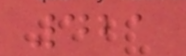421
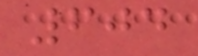604
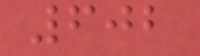602
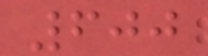600
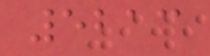5213
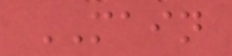MAIN
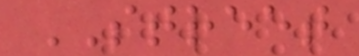STREET
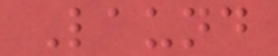Laund
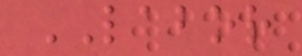LABOR
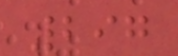297
